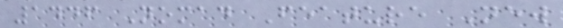1446 Nomad Feature New
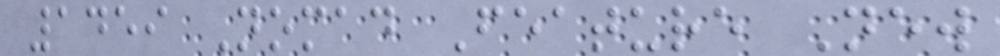1459 Nomad Feature New
